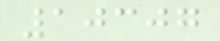10307
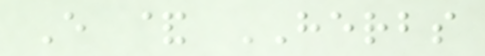E & HERBS
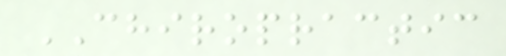CHIROPRACTIC
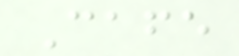Cafe
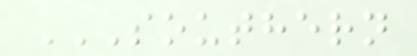SOUTHERN
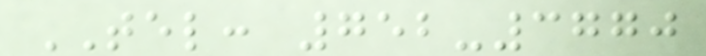TEL: 752-3770
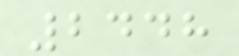2448
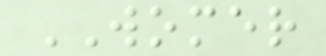WOMER
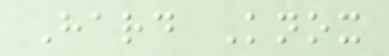Hard Knox
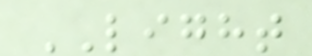LIGHT
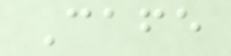Cafe
